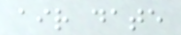air date
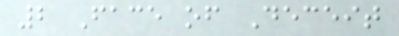2 Face of Deceit
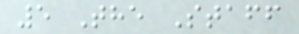5 The Staff
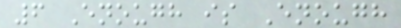6 Enough is Enough
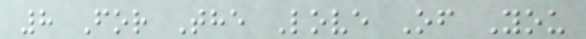8 For The Love Of You
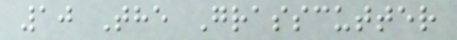10 The Grasscutter
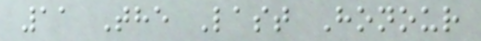11 The Last Honour
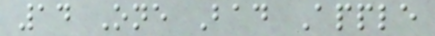14 One Bad Apple
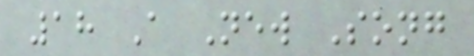18 A New Song
